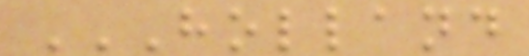HOLLAND
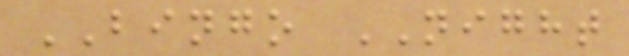BINGO NIGHT
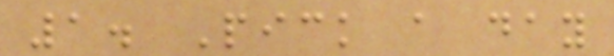1. Pick a day
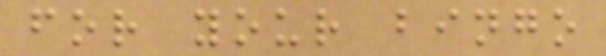for your bingo
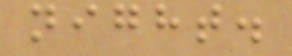night.
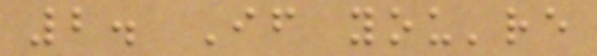2. If you're
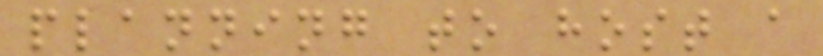planning to host a
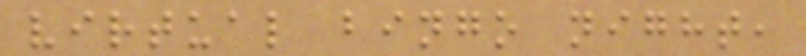virtual bingo night,
